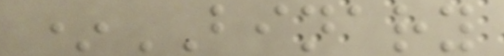*BINARY
